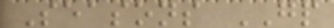Seasons GP
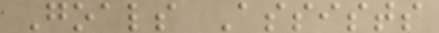Goals Assists
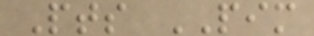Pts PIM
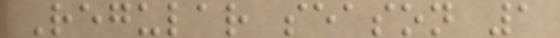Regular season 1
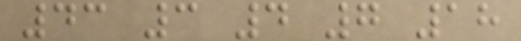43 3 4 7 18
